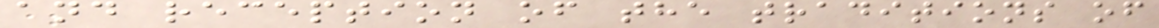and reception of the traditions of
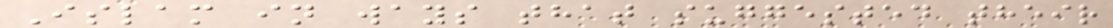Islam in ways that suggested their
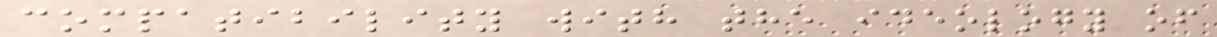compatibility with the ideology of
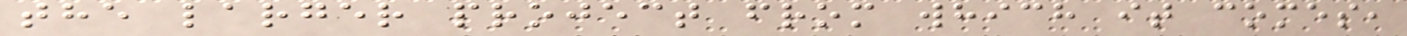the larger project from which it comes,
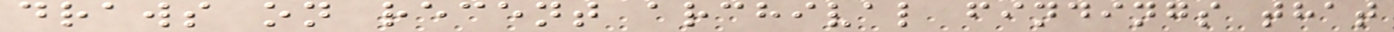draws on recent archival findings that
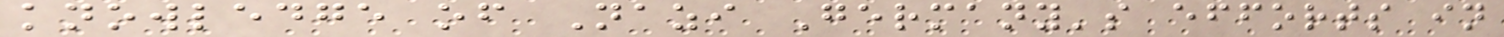knowledge of Nazi Germany's efforts in
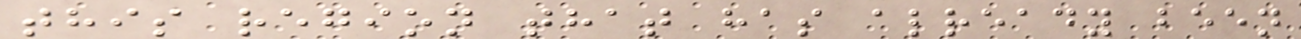this region that has already been
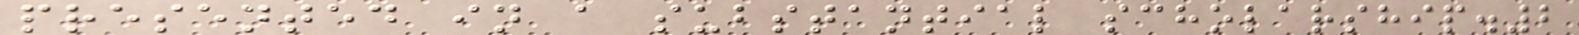presented in a substantial scholarship.2
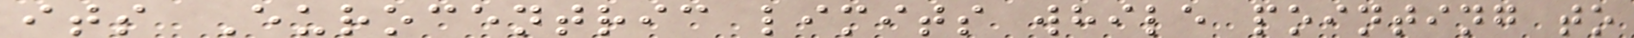its Eurocentric limits while pointing to
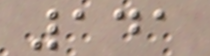141
